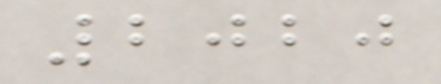2020
